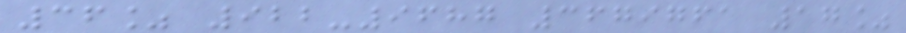36% 922-9687 3679761 17%
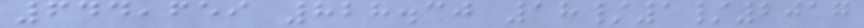644,659 828.30 18/1/2017
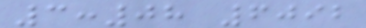3:08 6092
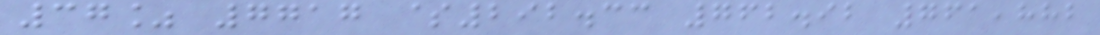37% 7717 $292.33 762.92 761,882
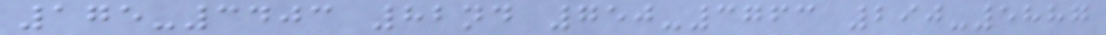175-3403 82nd 750-3763 290-5887
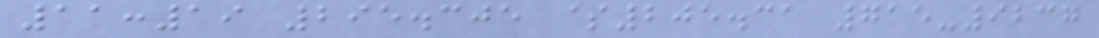11:19 295.305 $205.31 715-9237
